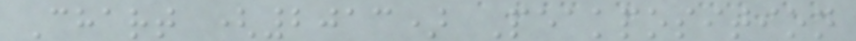Chart (2013) Peakposition
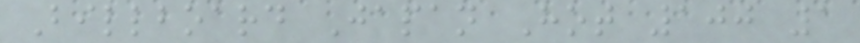Billboard Japan Hot 100 1
